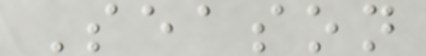Season
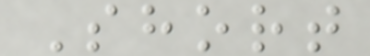Short
